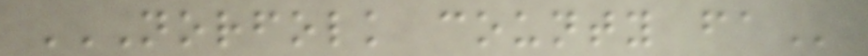NORFOLK COUNTY FA
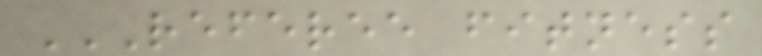REFEREE FITNESS
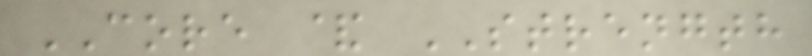CORE & STRENGTH
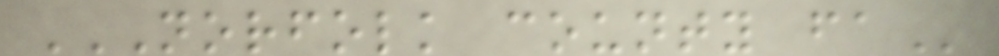NORFOLK COUNTY FA
